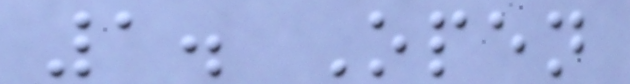1. Open
